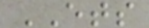ETS
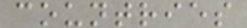countries
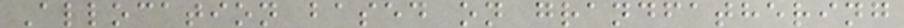Allocation based on grandfathering
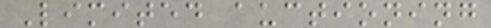Limited auctioning
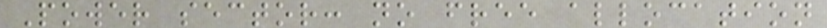Power sector: no free allocation
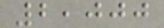2,000
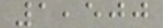1,500
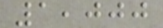1,000
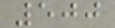500
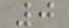0
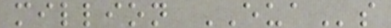million EUAs
